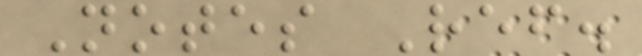Notes Ref.
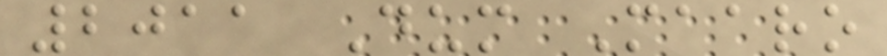2011 Dum Maaro
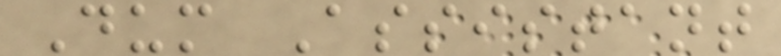Dum Assistant
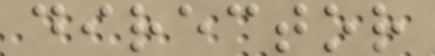director
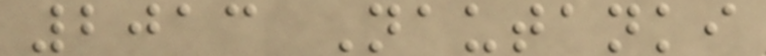2013 Nautanki
